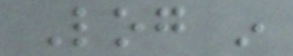Log in
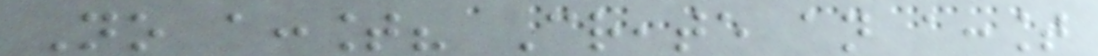No account? Create an account
